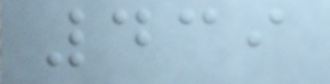439
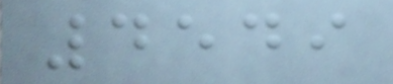4549
